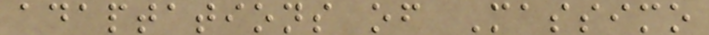adaptations of Massimo
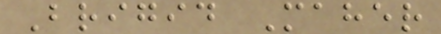Brigid Maher
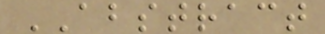ABSTRACT
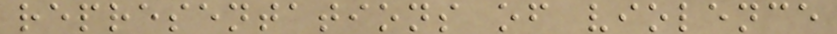representations of violence
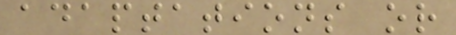adaptations or
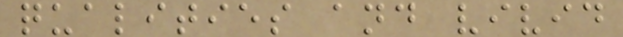qualities and vivid
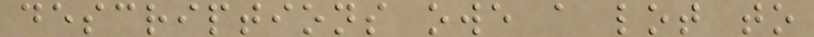descriptions owe a lot to
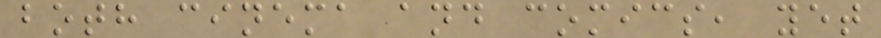both cinema and comics, yet
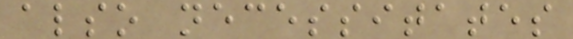also necessitates
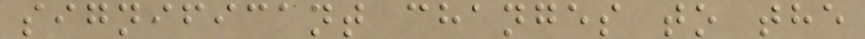significant changes to the
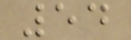54
